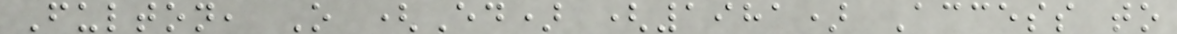Fulton, O (Ed) (1981) Access to
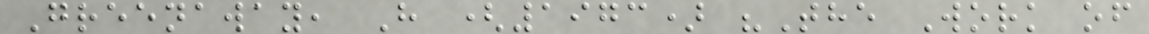Greenaway, H (1973) "The Work of
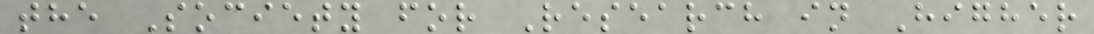the Society for Research in Higher
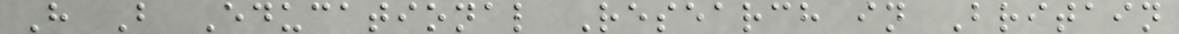H B Educational Research in Britain
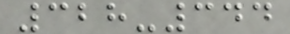328-344
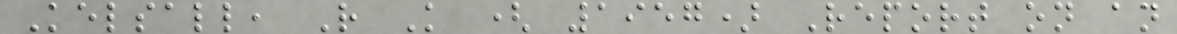Kelsall, R K ( 1957) Report on an
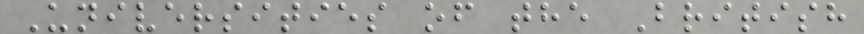Universities of the British
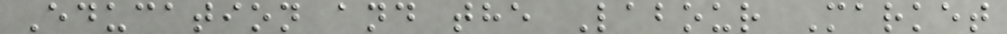Education and the Labour Market
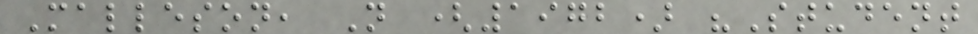Malleson, N (1972) "Student
